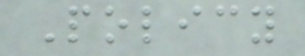Policy
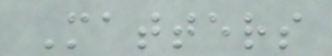Matters
